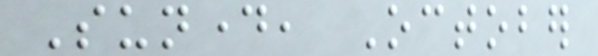Sunday, October
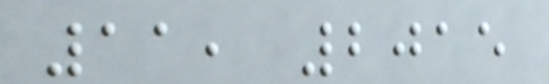11, 2015
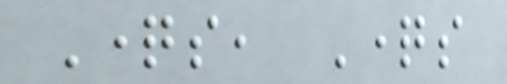Questions, Questions
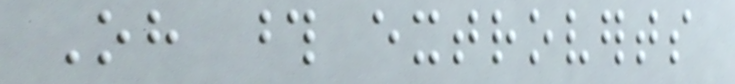Oh those extroverts
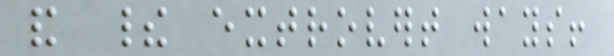and their extrovert ways!
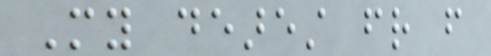My dearest friend from
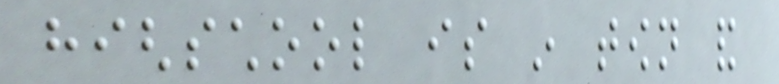highschool is in town and
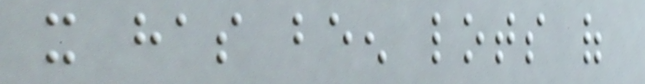it has been lots of
